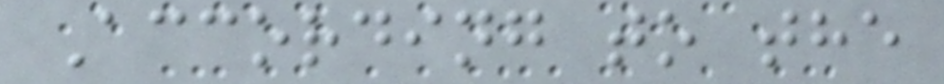According to the
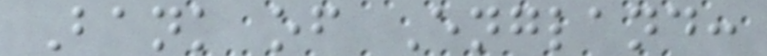Bank of England:
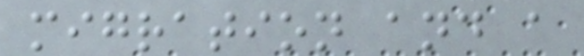migration and a
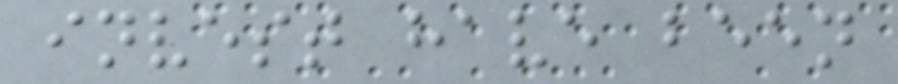invest have been
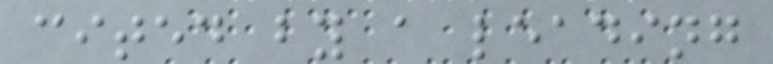cited by a leading
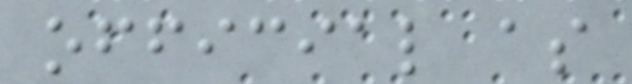official as
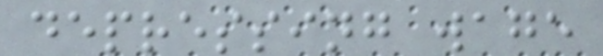depressing wage
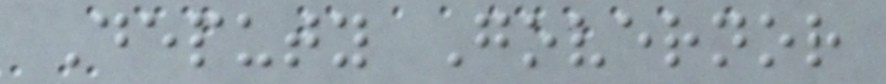Deputy Governor
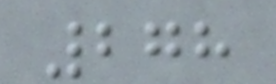278
